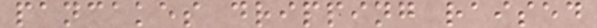pancakes dripping raised
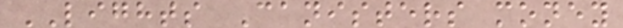LIGHTS Canisters money
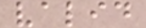valid
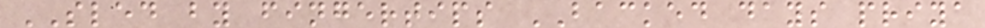SLED by fingertips BACKED days priya
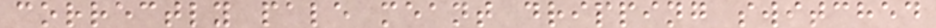correctly pale meant dripping switched
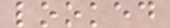looked
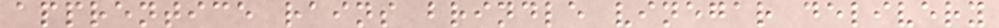apprentice rains brindle vinegar delivery
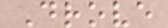Drove
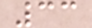33
